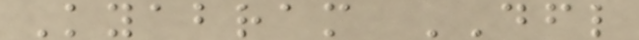Kyabram DFL
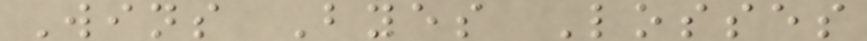Wins Byes Losses
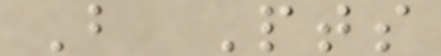B Pts
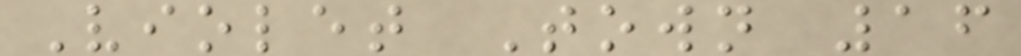Violet Town 16
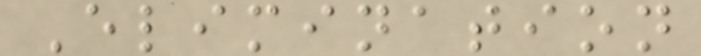Elimination
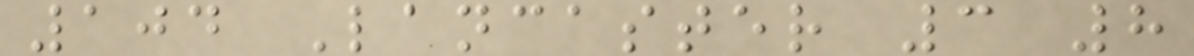104 Lancaster 3 8
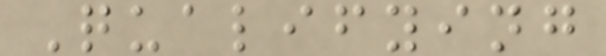Qualifying
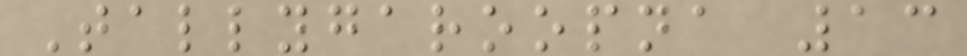Tallygaroopna 13
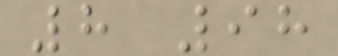8 98
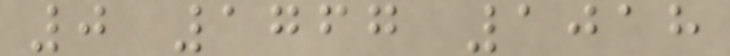0 1767 1018
